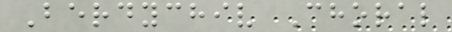Berdychiv Choral
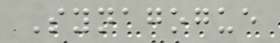Synagogue
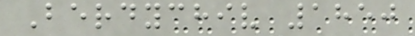Berdychiv 1850
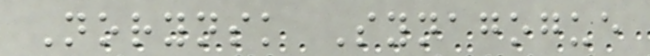Norynsk Synagogue
